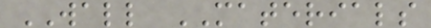WALL MATERIALS
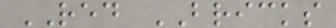RED BRICKS
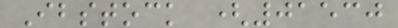Ibstock (01530
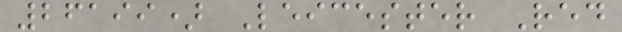26199) Leicester Red
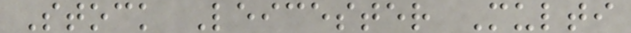Stock Leicester Multi
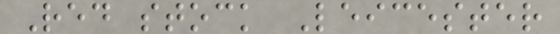Red stock Leicester
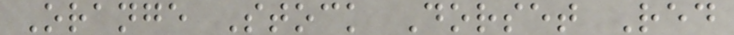Orange Stock Dorset Red
